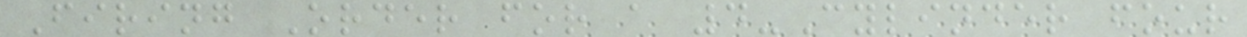Firing Order for a 4-Cylinder four
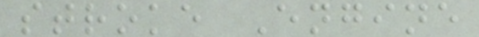stroke Engine
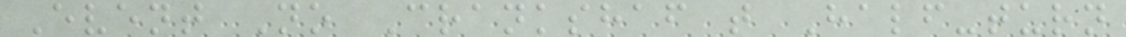Event No Crankshaf t Half-turn
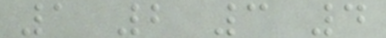1 2 3 4
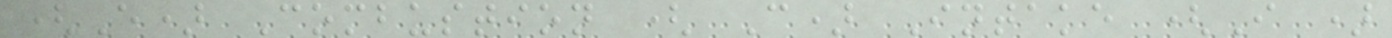(E) Combustion ( C) Intake (I )
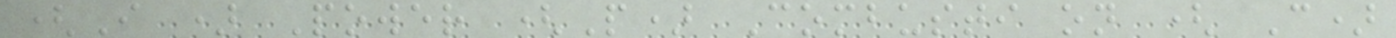(I ) Power (P) Combusti on ( C)
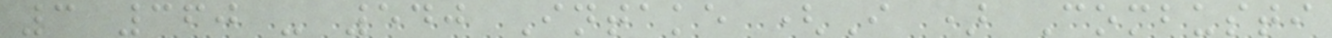3 360 - 540 Intake (I ) Combusti
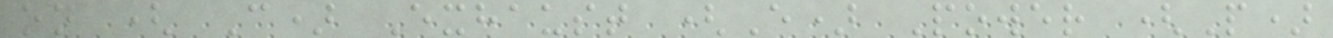on ( C) Exhaust (E) Power (P)
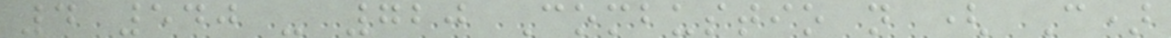4 540 - 720 Combustio n ( C)
